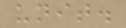unit.
